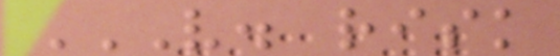V. RISK
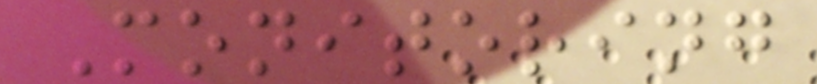Monitoring
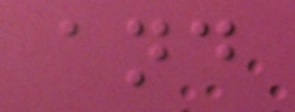and
